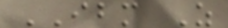IBM Z
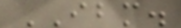IBM.
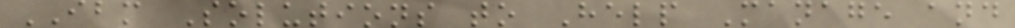IBM Solutions to Help Manage and
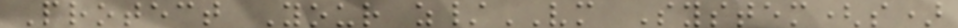Protect Your z/VM System(s)
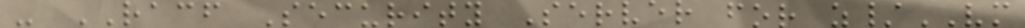- RACF Security Server for z/VM
